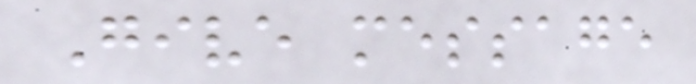Give message
